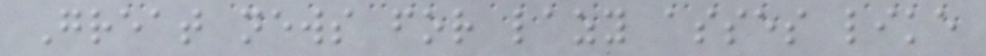Great news for lazy asses like
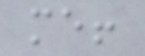me!
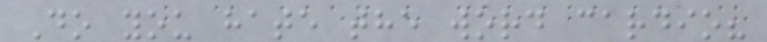Do you hate the word cardio?
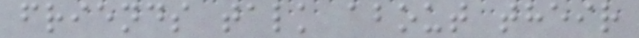friends talk about their
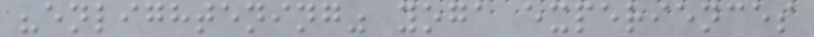"enlightening" yoga experiences
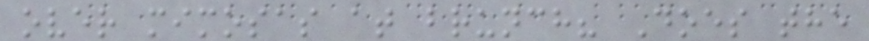over mimosas at brunch? Does the
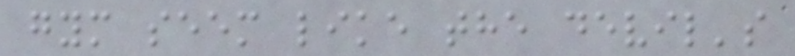gym seem like the devil's
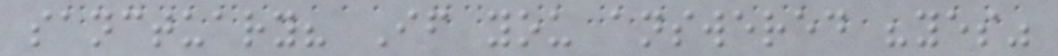sanctuary? If you answered "yes"
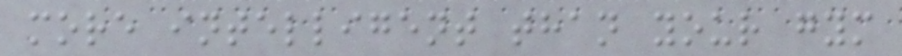more intelligent than your gym
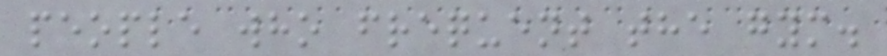people who frequent the gym.
